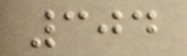304
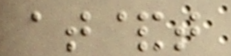at&t
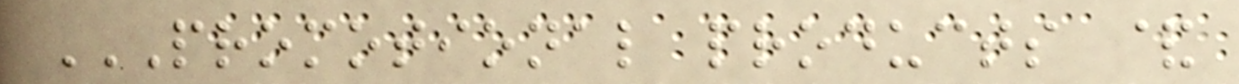PROMOTIONAL PRODUCTS &
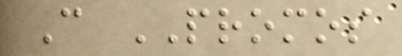C PROMOS
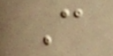C
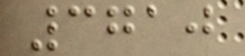3710
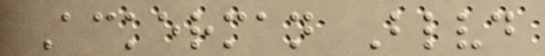Ackerman Blvd
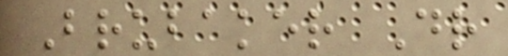Brubaker Dr
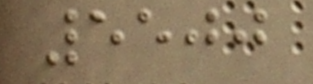5500
